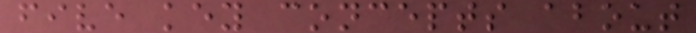five key concepts about
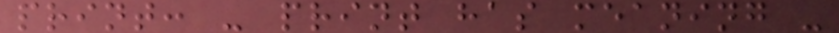print: - print has meaning -
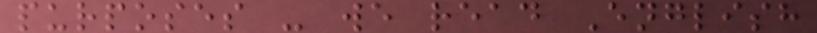purposes - we read English
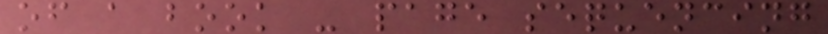of a book - page sequencing
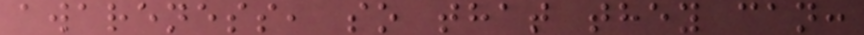awareness, so that they can:
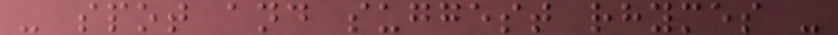- spot and suggest rhymes -
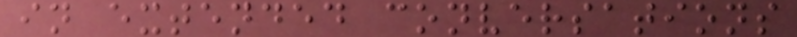in extended conversations
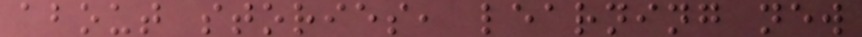about stories, learning new
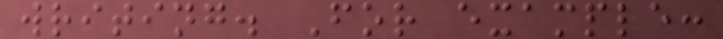writing. For example:
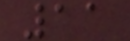11
